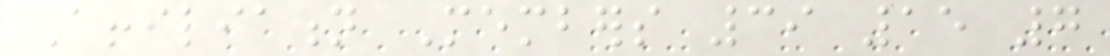Affiliation Members 39 15 7
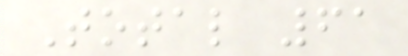Total 61
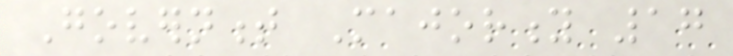Government Majority 17
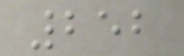252
